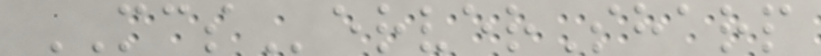MCServerSharp
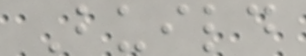Build
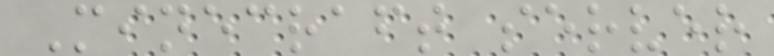Minecraft server
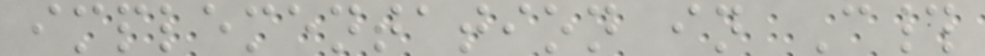implementation in C#
